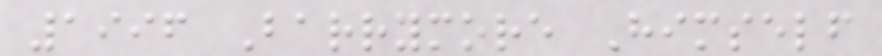1996 Barrymore Himself
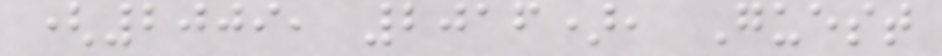(2009, 2016), Guest
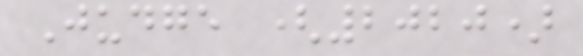Judge (2020)
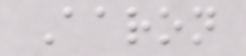Aaron
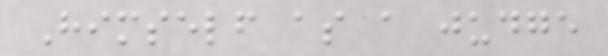Himself as a judge
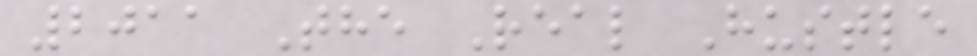2011 The Real Hustle
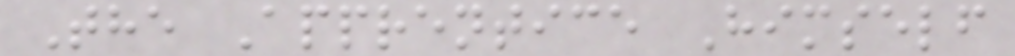The Apprentice Himself
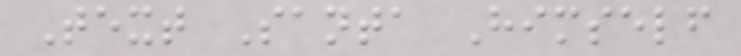Text Santa Himself
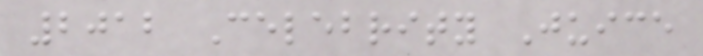2012 Celebrity Juice
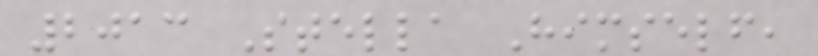2013 Stella Himself,
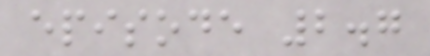episode 2.7
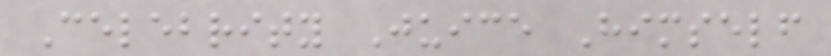Celebrity Juice Himself
